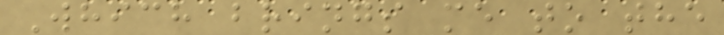Which brings me to the
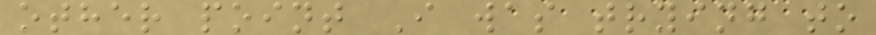other point I was trying to
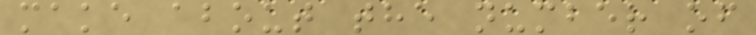make about the number of
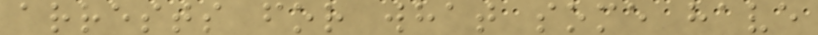arrests for what some have
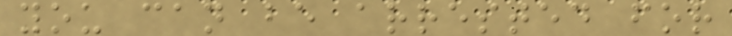you can be arrested for
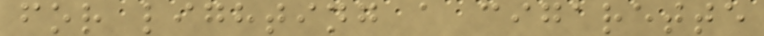for lighting a cigarette
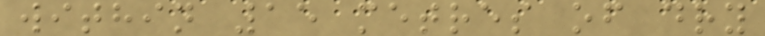within 15 metres of dry
